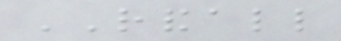RANDALL
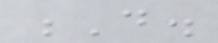D.
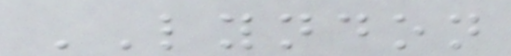LYNDON
